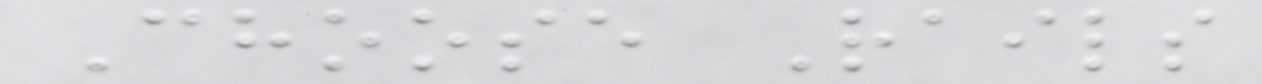Choose Rails
